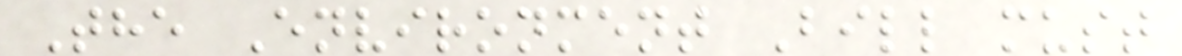The Environment Bill must
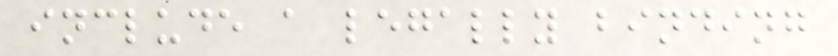include a legally binding
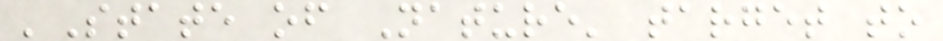'State of Nature' target to
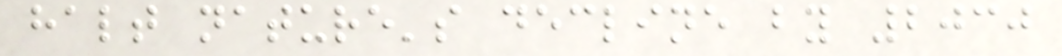halt nature's decline by 2030
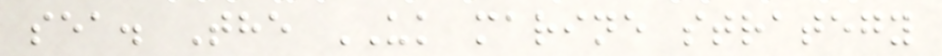sea. The UK marine strategy
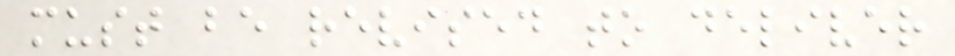must be revised to deliver
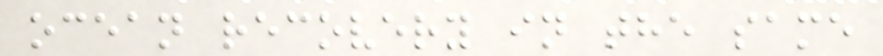ocean recovery in the same
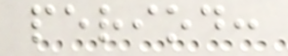period:
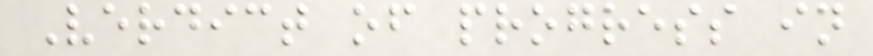Verdict of progress in
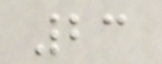23
